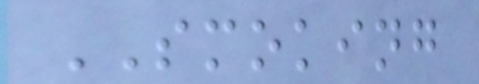SMOKING
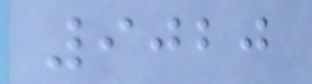9020
